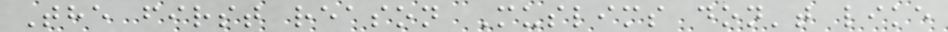The first reason Muslims don't like
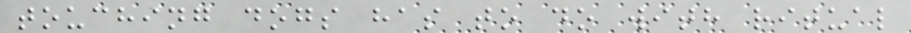touching dogs has to do with ritual
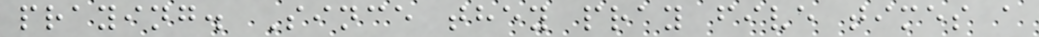praying. Since they pray five times a
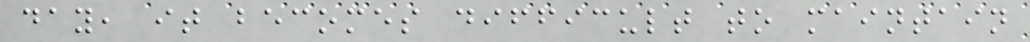day, it becomes difficult to maintain
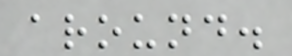around.
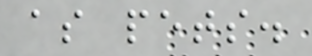as pets.
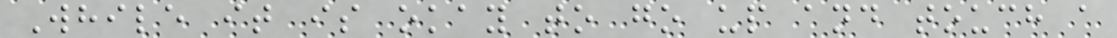While it is okay to go up and touch a
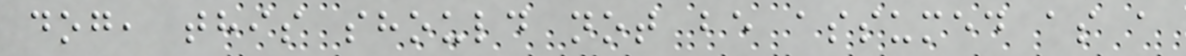dog, this should not be assumed as a
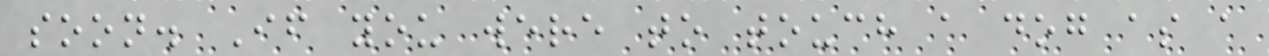soon. If you were to touch a dog as a
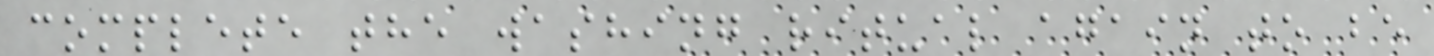complete the washing ritual again to be
